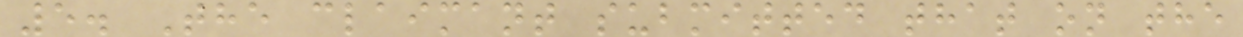5. The claimant submitted that on the
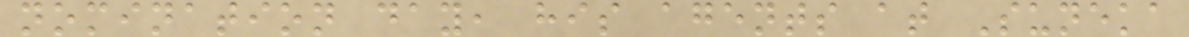nomination day, his agents at Suneka
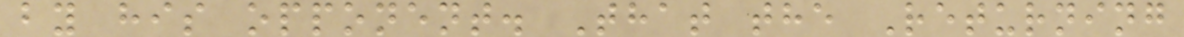by his opponent. That the Returning
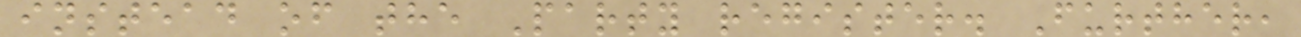instead of the Party register. Further,
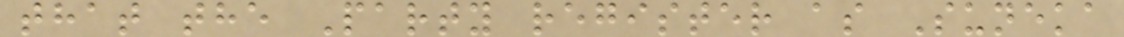that the Party register as Suneka
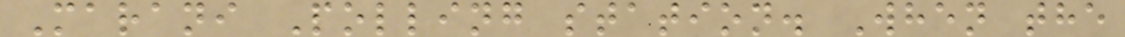Marani Polling station. When the
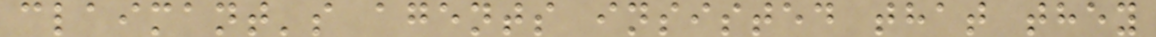claimant's agents insisted that they
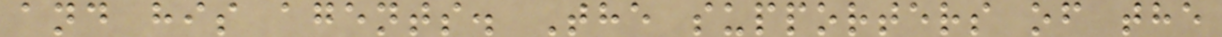and his agents. The supporters of the
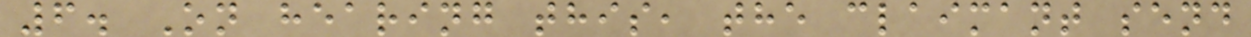6. On hearing this, the claimant send
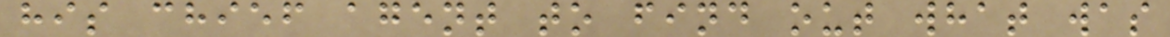his chief agent to find out what was
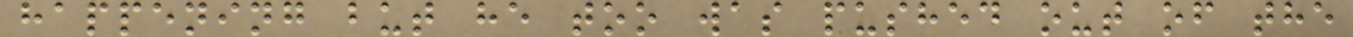happening but he too was pushed out of the
